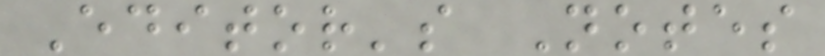Editor's Notes
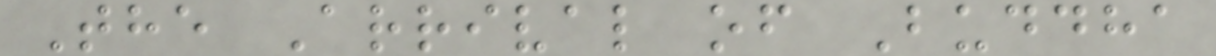The Arrival of Buddha
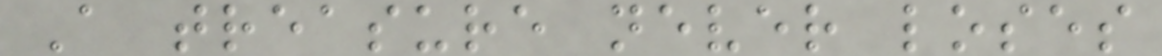A treasure never loses
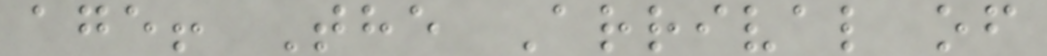age! The Arrival of
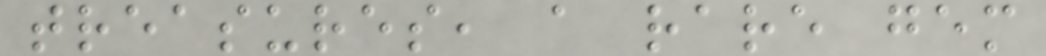treasures, a rare gem
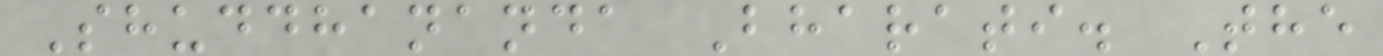Shuddhananda Bharati. The
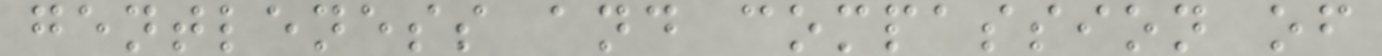gentleness and compassion of
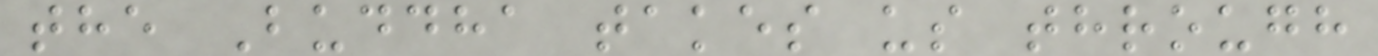the Buddha takes us through
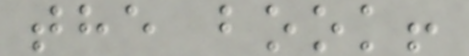the book!
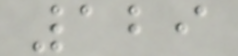129
